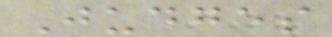Judges
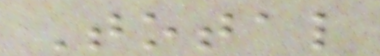Total
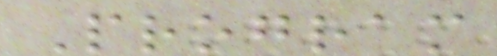Program
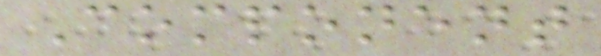Component
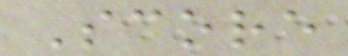Score
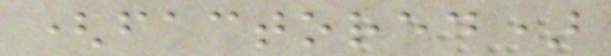(factored)
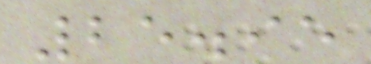25.95
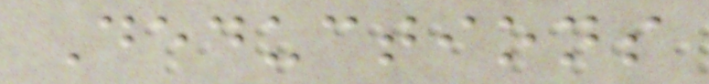Deductions
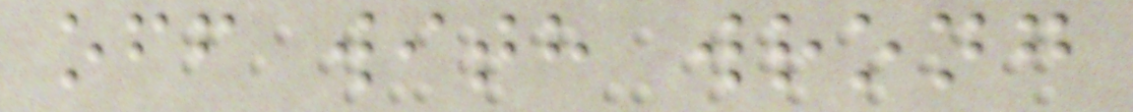off with wrong
